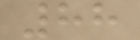88
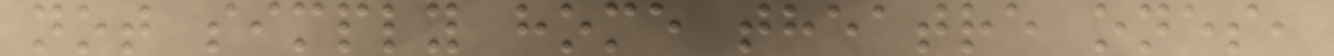not simply home theatre ones,
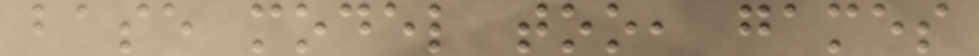base model too, games
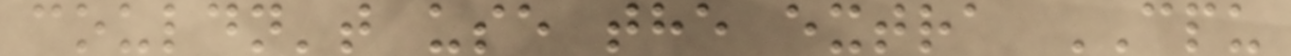couldn't use the extra CPU
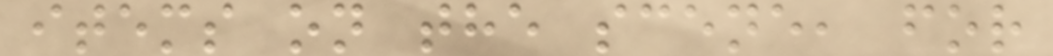items on the scene, for
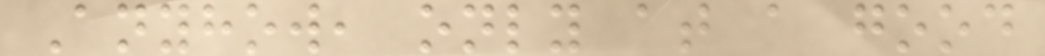Anyhow, only at a good
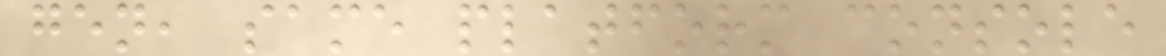gen, same platform console
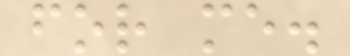for me.
